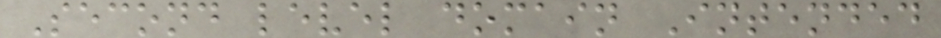Second level domain Intended
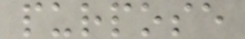purpose
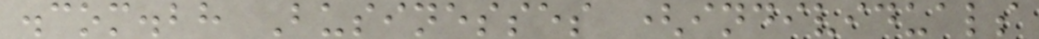.com.bh Businesses (individuals
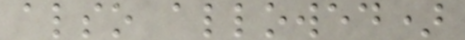also allowed)
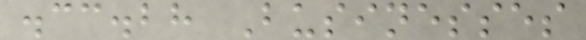.cc.bh Businesses
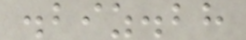.biz.bh
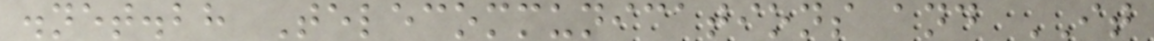.net.bh Telecommunications and IT
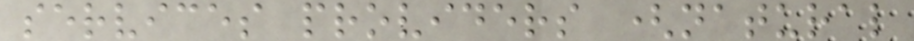services providers (natural
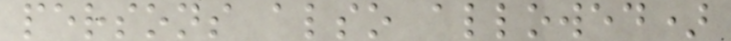persons also allowed)
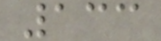133
